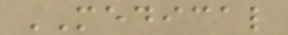MEDICAL
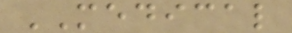MEDICAL
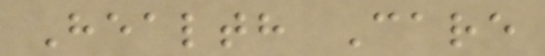Health Care
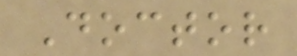Doctor
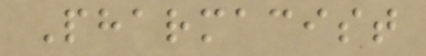Pharmacist
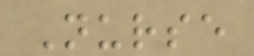Nurse
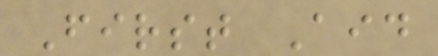First Aid
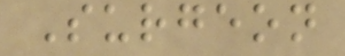Surgeon
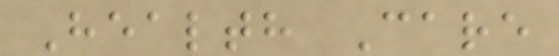Health Care
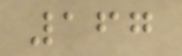167
